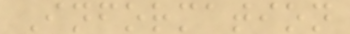Information
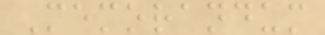Memorandum
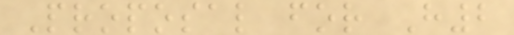Proposal for H2
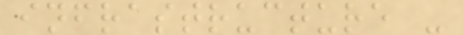infrastructure -
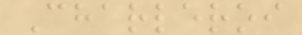Charleroi
